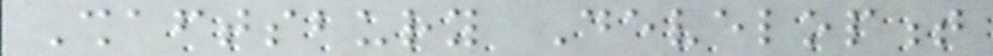Shaftsbury Development
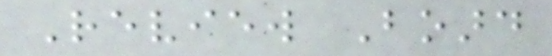Review Board
